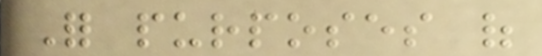For purposes of
